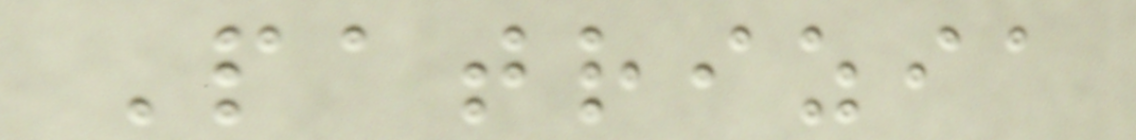Patrizia
